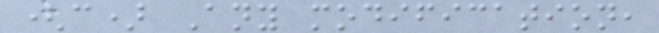(c) Any modification,
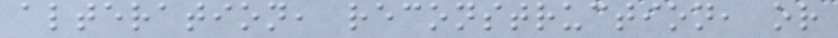alteration, reconstruction, or
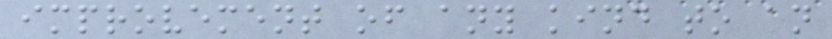improvement of any kind to an
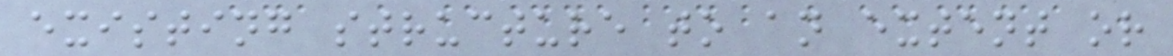existing structure to an extent or
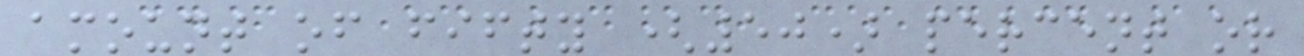amount of fifty (50) percent or
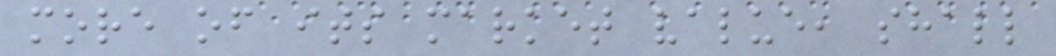more of its market value, shall
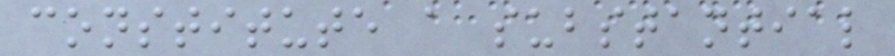constitute a substantial
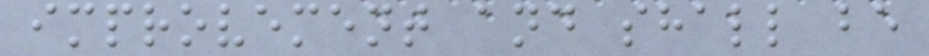improvement and shall be
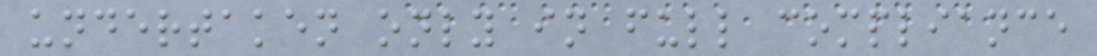undertaken only in full compliance
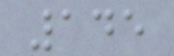145
